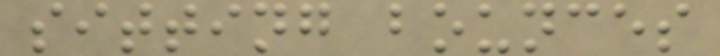sitting bounces
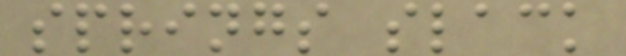springs slack
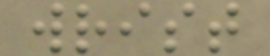wrist
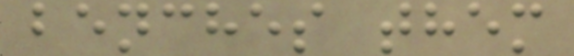benches them
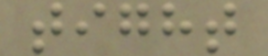tight
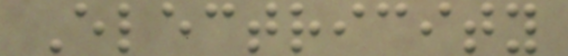Electricity
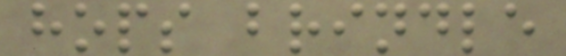hops brindle
